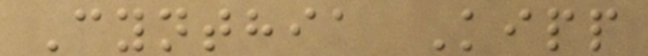Cynthia Kipp
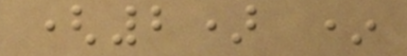(2) *
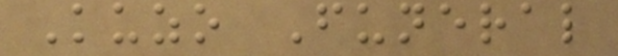Kuzo Funeral
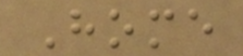Home
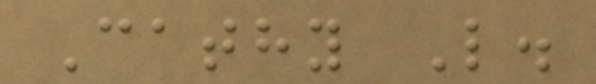Cathy L.
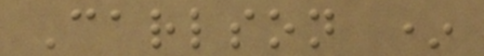Carlson *
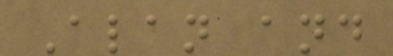Alan and
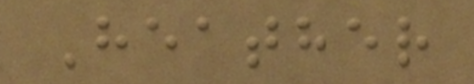Heather
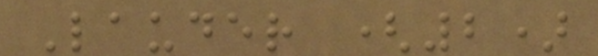Lauder (2)
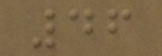46
